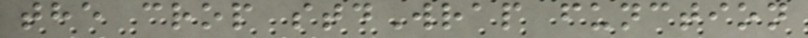the crop stdWrap function
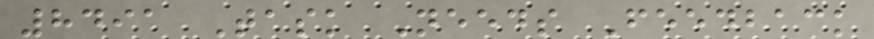8491 Task Needs Feedback
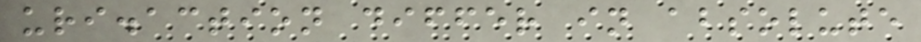uri.action differ in absolute
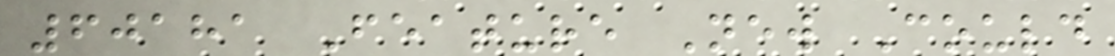60181 Feature New Could
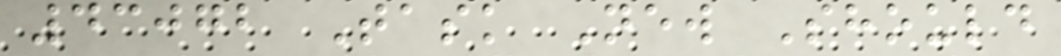43072 Task New Should
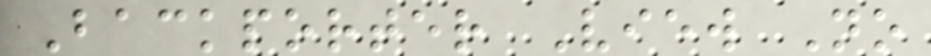Backporter View No
